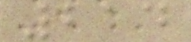214
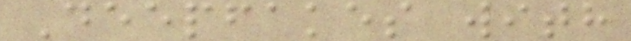Deepfakes with
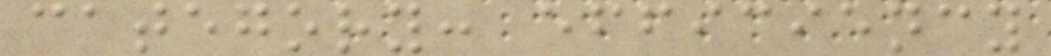category: efficiency
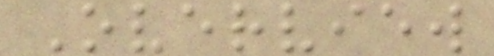Overview
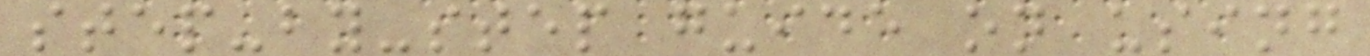step-by-step guide on using
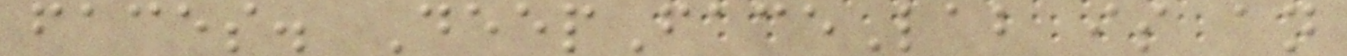faces. DeepFaceLab is an
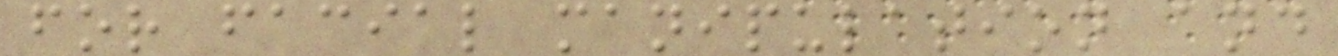for facial manipulation and
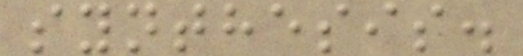synthesis.
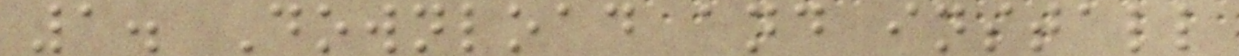1. Download and install
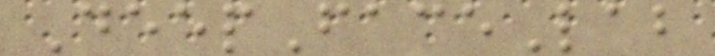DeepFaceLab
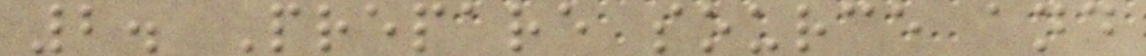2. Prepare source and
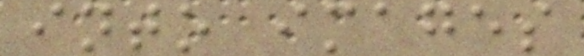into images
